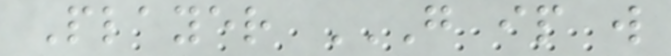Player G IP W
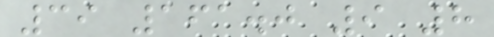39 161.0 9 8
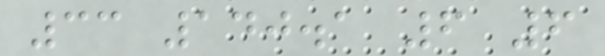33 140.1 6 6
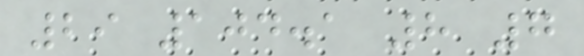29 104.1 8 7
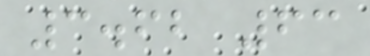3.62 63
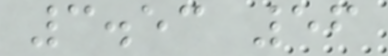3.53 56
